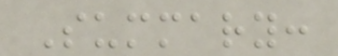Summary:
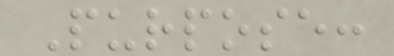Purpose:
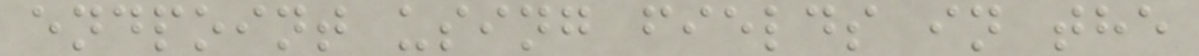endpoint using fields in the
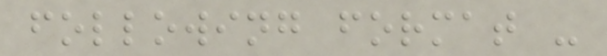following format -
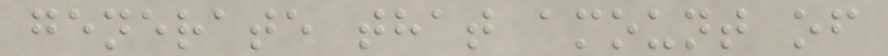generate that amount of
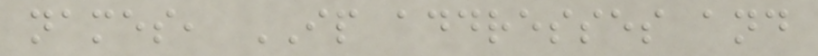names, IP addresses and
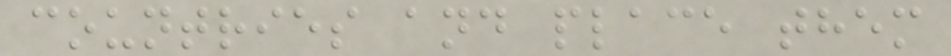countries and place them
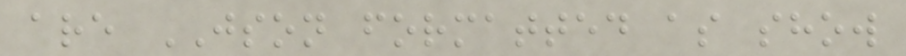are JSON formatted as show
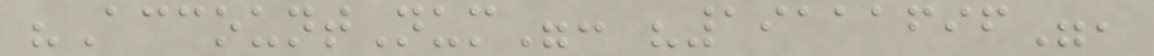"AccountNum": "19111696",
